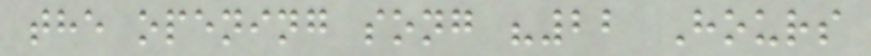the opening song "22 Hours
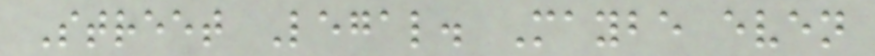Street Legal. Maybe even
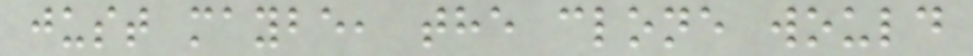just maybe, the clone would
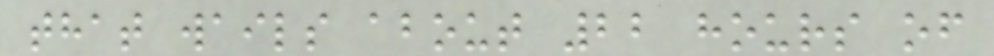that wails about 22 hours of
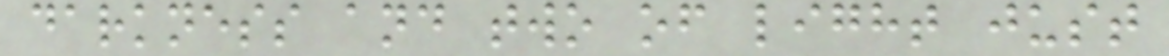darkness and two of light just
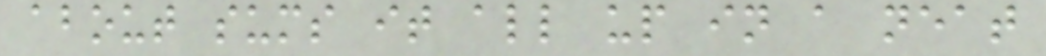about sums it all up in a neat
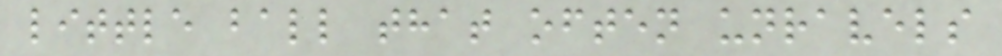little ball that often unravels
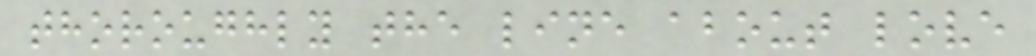thoroughly the line about love
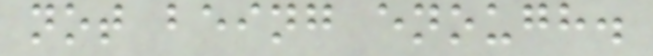not being enough.
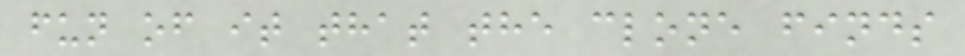fun of it that the clone finds
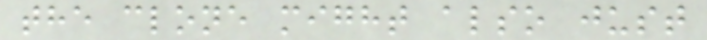the clone might also just
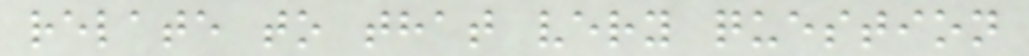relate to that very question
